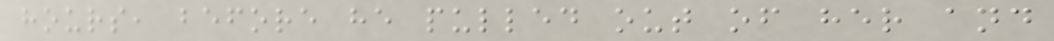hours, before he pulled out of her and
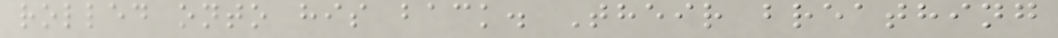rolled onto his back. Their breathing
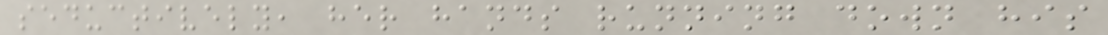seductively, her hands running down his
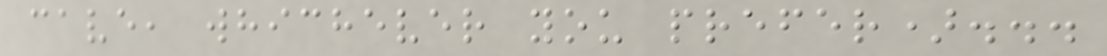cave, whichever you prefer)...
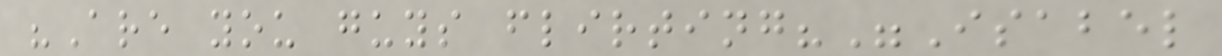"Are you guys flirting?"Isabel
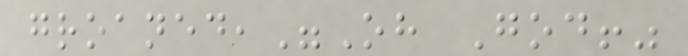groaned,"Oh God!"
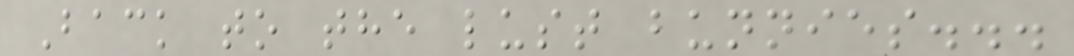Back to the lust bunnies...
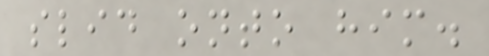slid onto him.
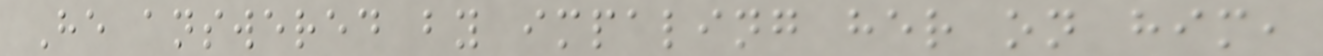He answered by impaling her on him,
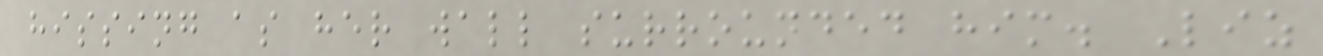hissing as her wall surrounded him. Liz
